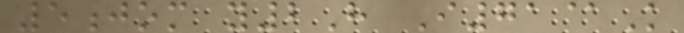5jom y2H I71@K
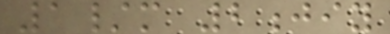1/m 2jiy
